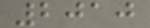2010
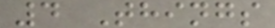4 Things
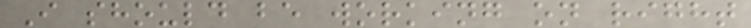I should be working on right
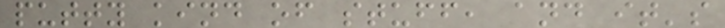putty kind of stuff, and it's
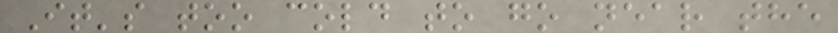It's too cold to go near the
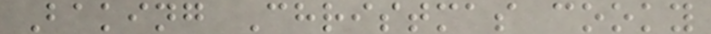Baking Christmas cooky
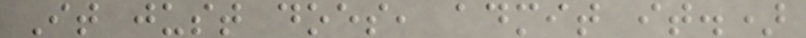It just does, admit it.)
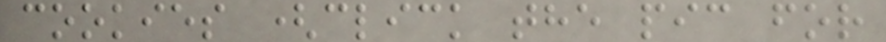cookies (click the pic for
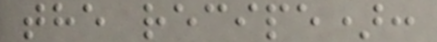the recipe):
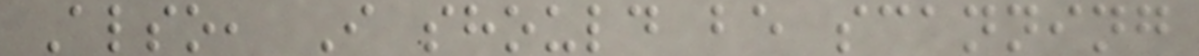Also, I should be scanning
